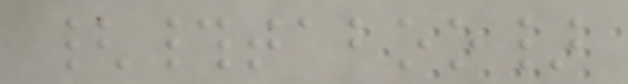{#taboo}
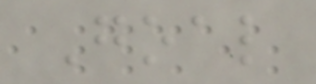Goal
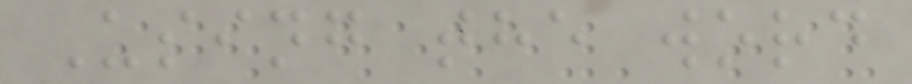Using the word
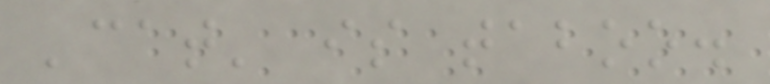'cat' is taboo.
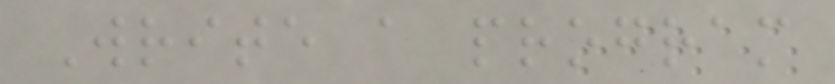Write a program
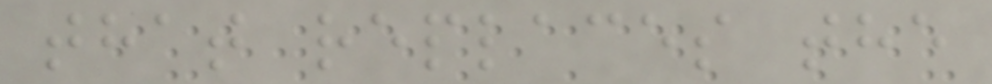that replaces the
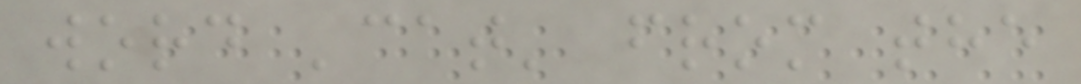word 'cat' from the
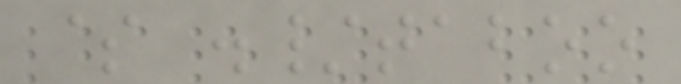$ ./taboo
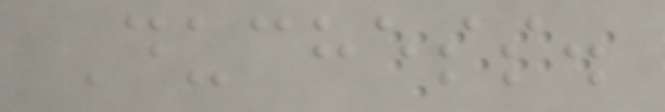Duchess.
